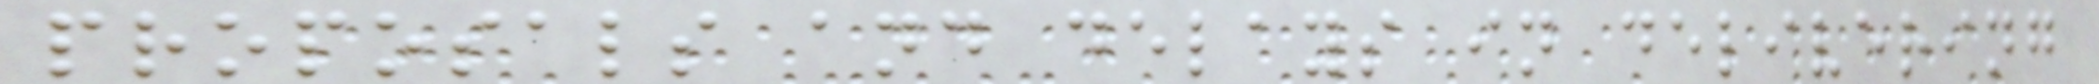proposals and delays in delivering
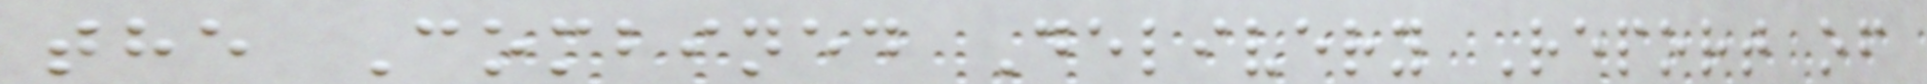the Combined Delivery Report of
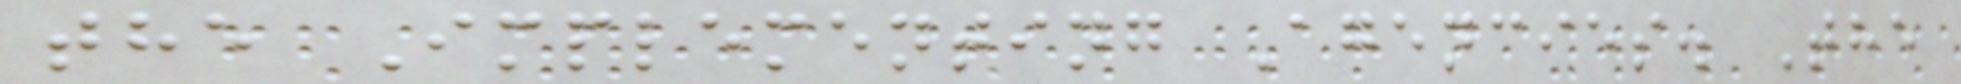the Implementing Agencies. The
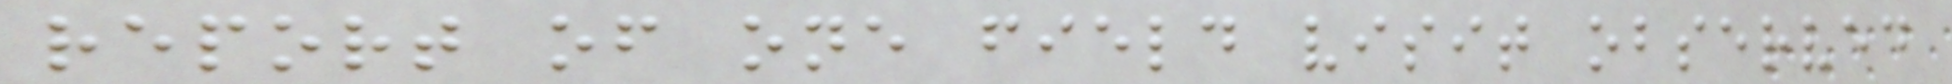report of one field visit observed
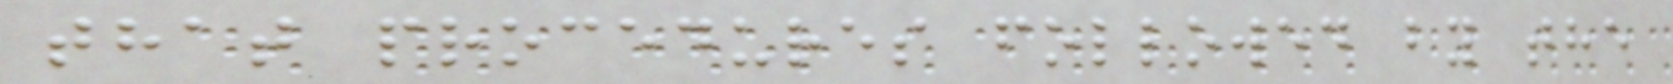that procedures followed by the
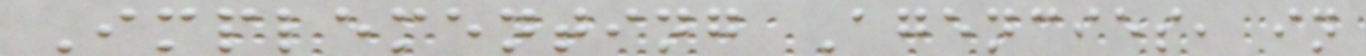Implementing Agencies, in
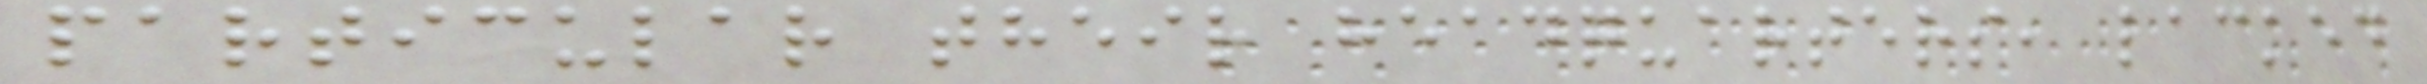particular their headquarters, lacked
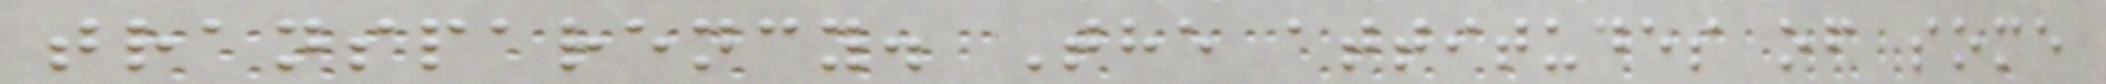transparency. The attitudes of some
